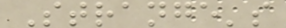Strange's
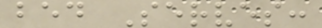bed Serves:
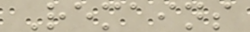Remains
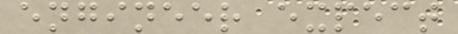engineer expect
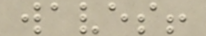waves!
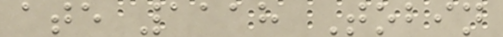ate 1118 Tobin
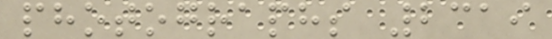photographs 2319
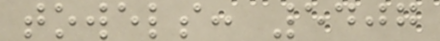towels: 5407
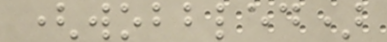(wobbled)
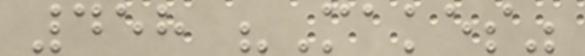458 "Makes"
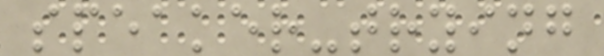speaker-trying
